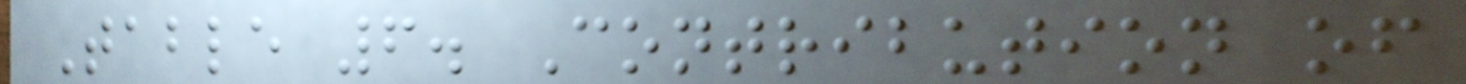Table 6. Contribution of
